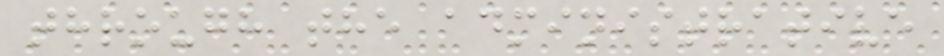through the administrative
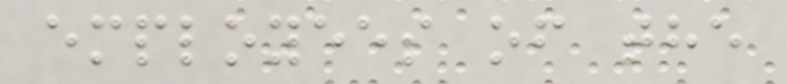employees of the
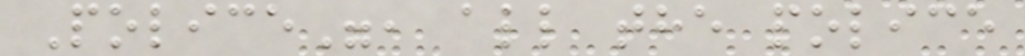Police", all the police
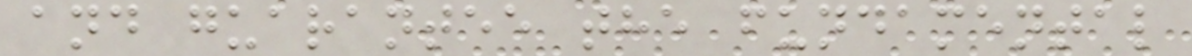and guarantee the fundamental
